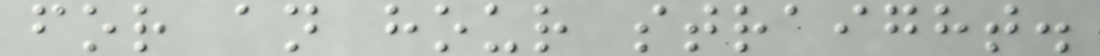for an hour straight.
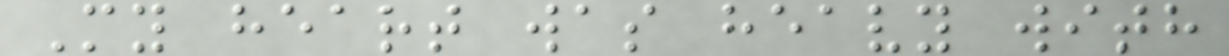My heart was heavy with
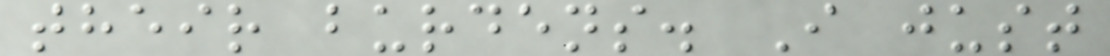their burdens. I just
